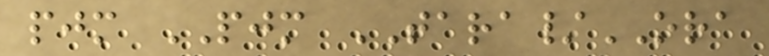pjm PJM TARA/ORA
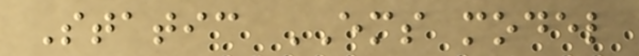Static EMS model
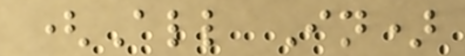(All In)
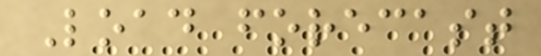Load forecast
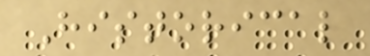Historical
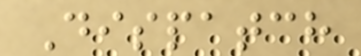Dispatch
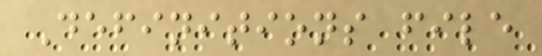Definitions file
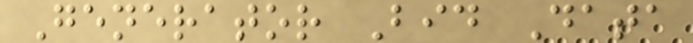Generator Bid Data
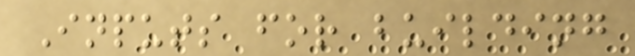Inputs for building
